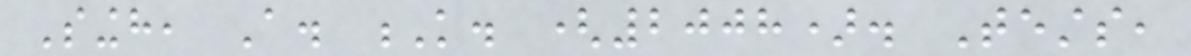Singh, A. K. (2008). Tests,
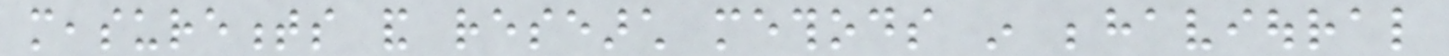measurements and research methods in behavioural
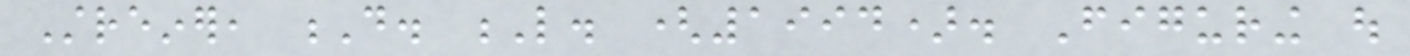Streiner, D. L. (1994). Figuring out
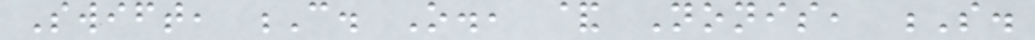Swift, C. O., & Nonis, S.
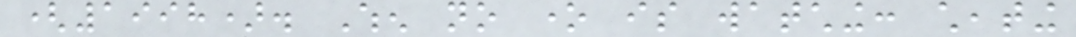(1998). When no one is watching: cheating
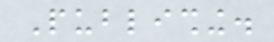Publishing.
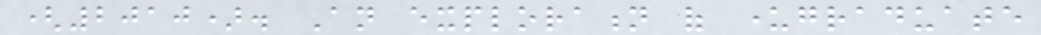(2010). An exploration of undergraduate
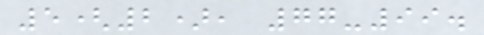5(2), 77-99.
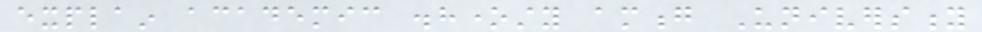explain academic dishonesty among University
